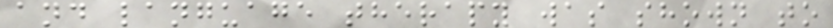and language therapy was shown to
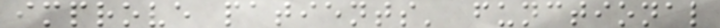improve patients' functional
